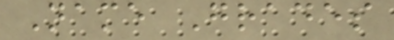Name Grades
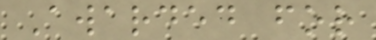Awarded for
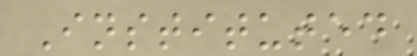Instituted
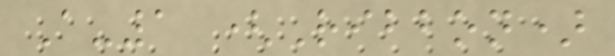A-1 (Ribbon)
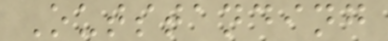Outstanding
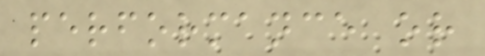performance or
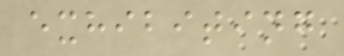exhibiting
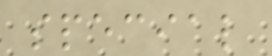special
